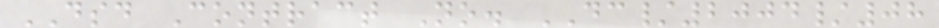DSD Contract No. DC/2004/08
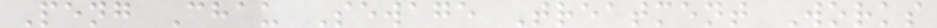Peng Chau Sewage Treatment Works
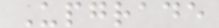Upgrade
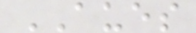AUES
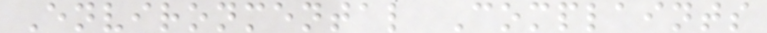Environmental Complaints
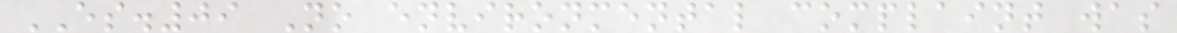ES.09 No environmental complaint was
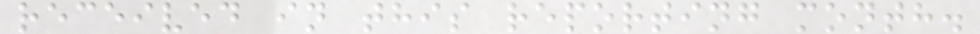received in this reporting month.
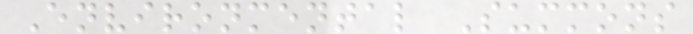Environmental Summons
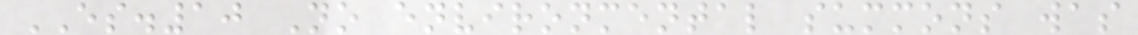ES.10 No environmental summons was
